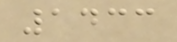1433
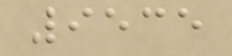9535
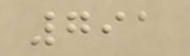791
